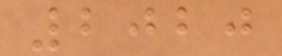2020
